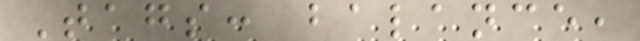Tags: balance,
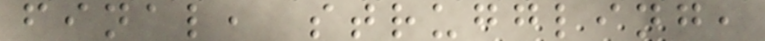final, struggling,
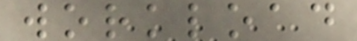workload
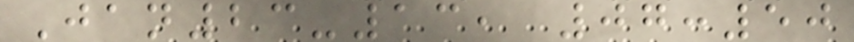Jan23-13, 07:50
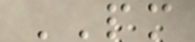PM
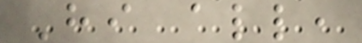Hi all,
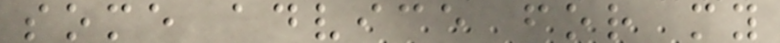some advice for my
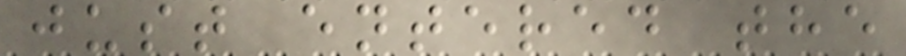just entered the
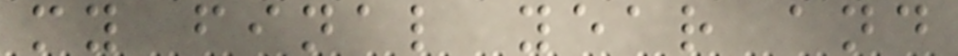my final year and
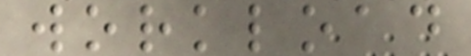workload
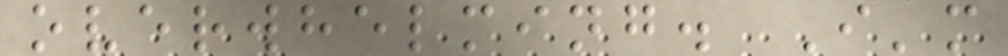overwhelming. I'm
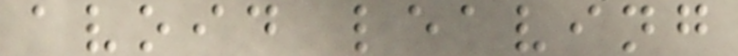avoid leaving
